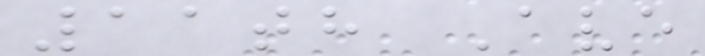11th Ave
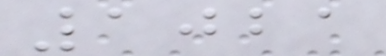1021
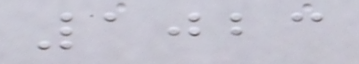1023
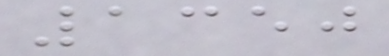1350
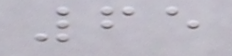65
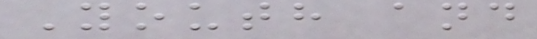Youth and
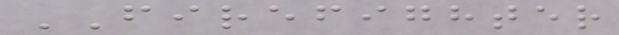FIREFIGHTER
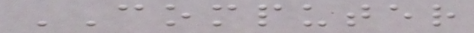COMPUTER
